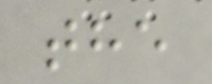the
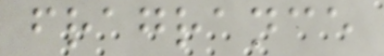fragrance
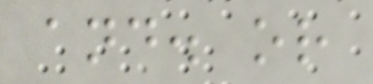and. or
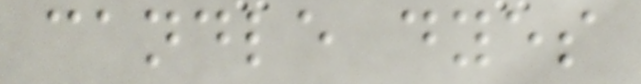candle dyes
